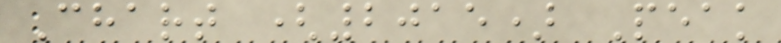Chart (2015) Peak
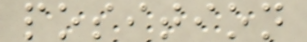position
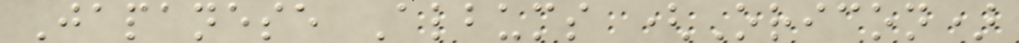Japanese Albums (Oricon)
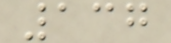137
